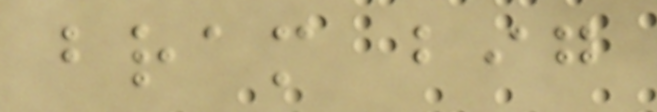bram big
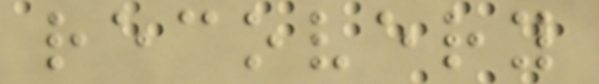recovery
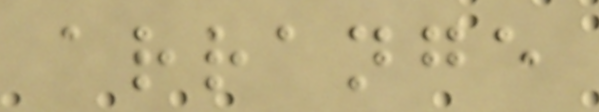arrange
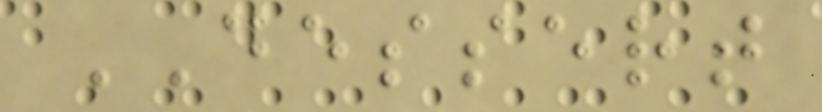DESSERT
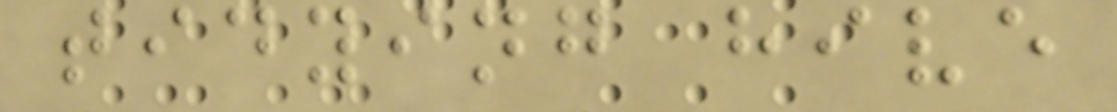tidying hive
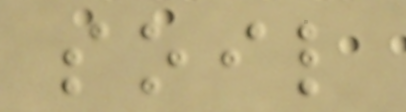soil
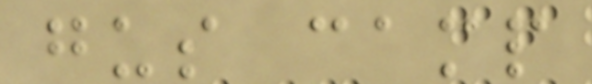gus camp
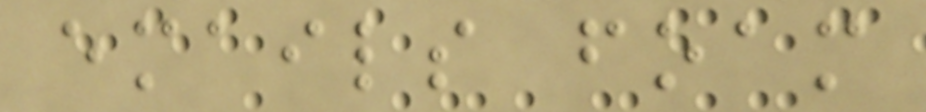emails foam
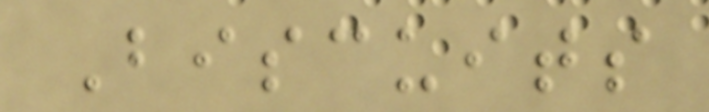Biscuits
